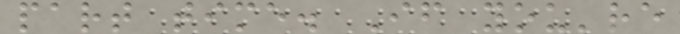part time. If you're
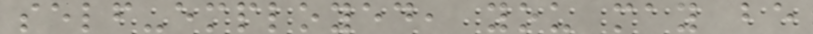self-employed, you may be
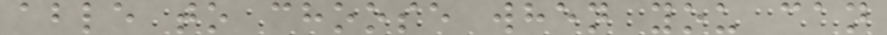able to choose when you can
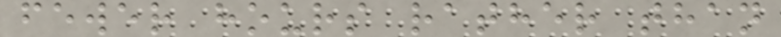fewer hours rather than
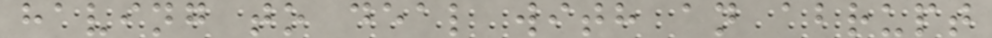having to deal with an abrupt
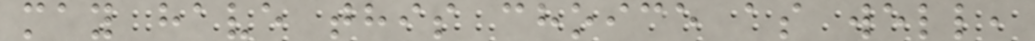may have this choice as well,
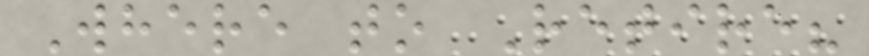Where to Retire?
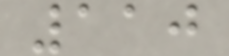110
